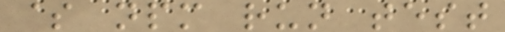$ npm run test
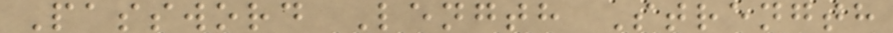Password Length Strength
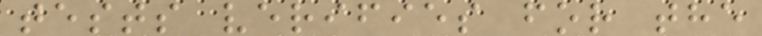tests verifies for the
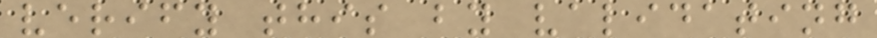verify this by validating
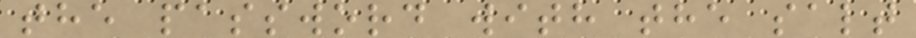the password with the salt
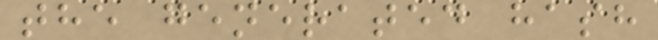the generated hash
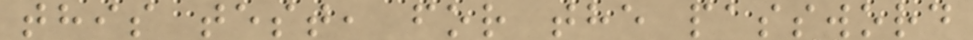this test, for the password
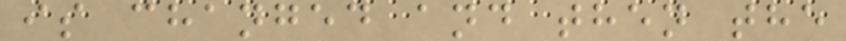is changed and then the
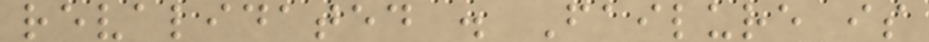revalidated . Failure is
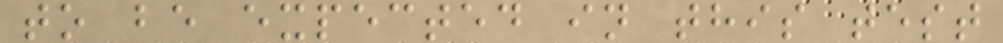to be expected in this test
